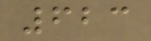623
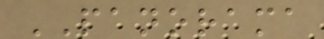PANORAMA
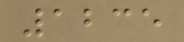1235
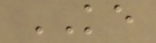KE
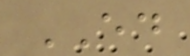ED
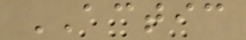ACTIC
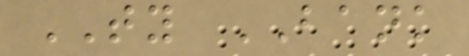TY BANK
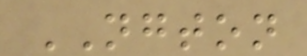NGTON
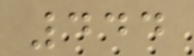444
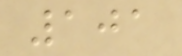101
